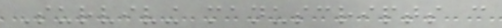Surviving manuscripts can
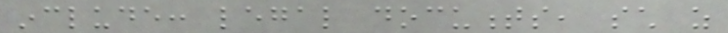include: legal documents, such as
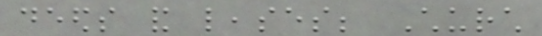deeds and leases; Church
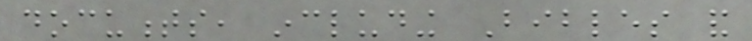documents, including Bibles and
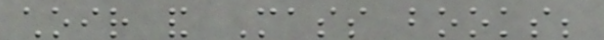choir and Mass books;
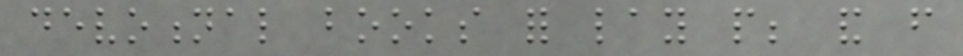devotional books for lay people; and from
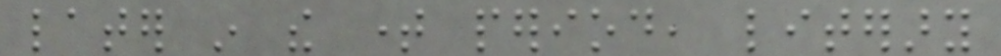later in the time period, literary
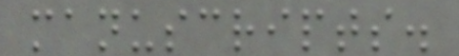manuscripts.
